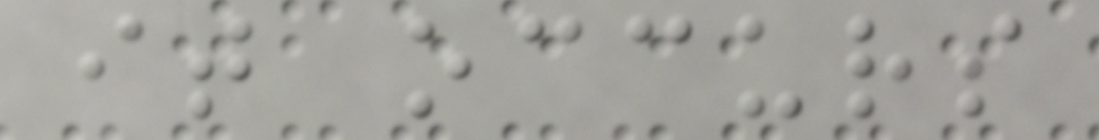it occurs
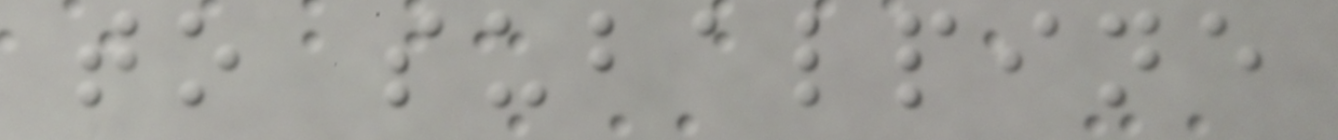to subalpine
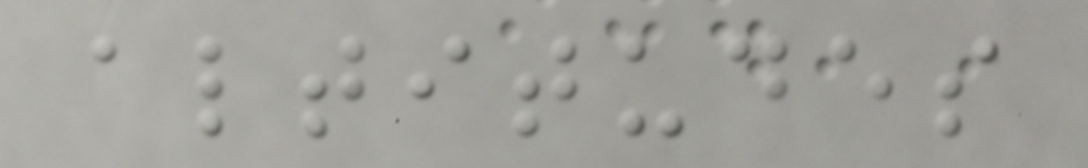altitudes
